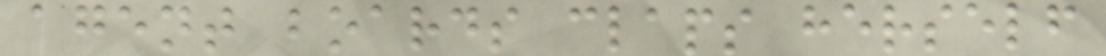agent boards claps herself
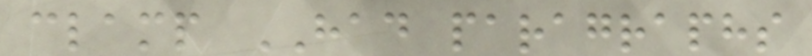clamp HAD paragraphs
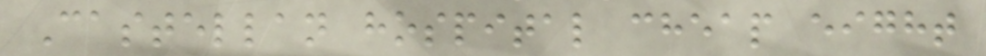Castellan hospital cheap eight
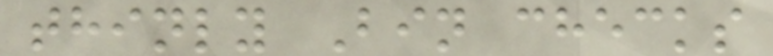thinly Bin checks
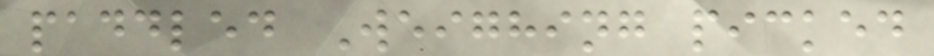paddled Weighing picked
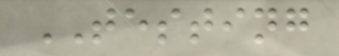TESTING
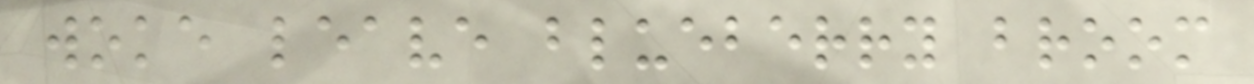woke leave blueberry broom
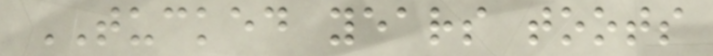TUCKED years toots
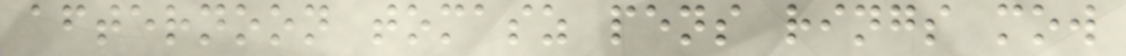afternoon tomasz pens rings mow
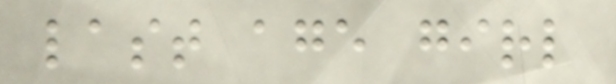last age girl
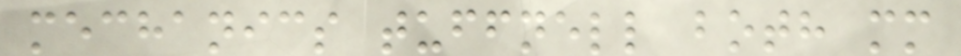mechanics tuffnell both mm
